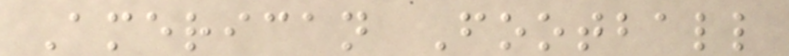American Football
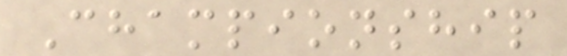Championship
